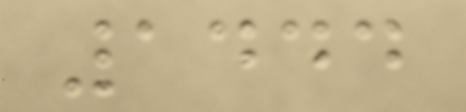1444
